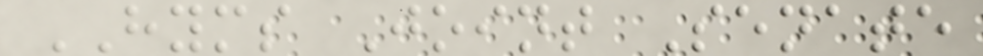HYMS Joint Senate
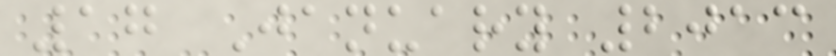17 January 2013
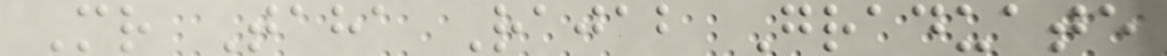Mr Taha Rajab Graduate
